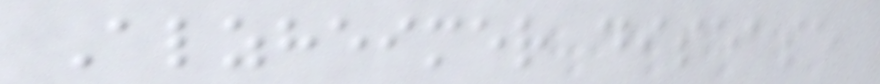Alzheimer disease
